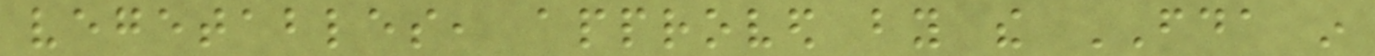vegetables, approved by the FDA in
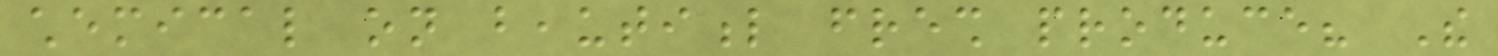chemical on beautiful fresh produce? The
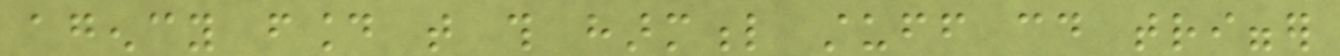agency found that this harmful stuff could trigger
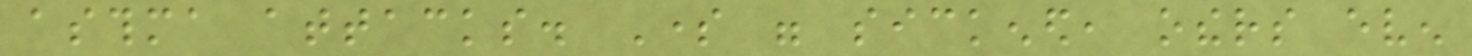asthma attacks. Some were sickened, others even
